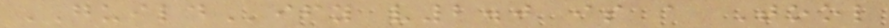GUILDify v2.0 is a Tool
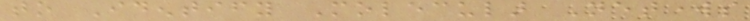to Identify Molecular Networks
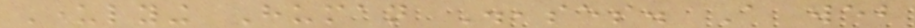Underlying Human Diseases. A web
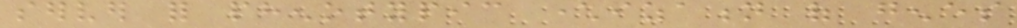server for phenotypic characterization of genes
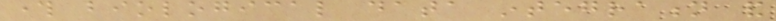through biological data integration and
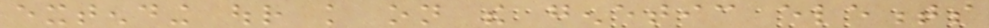extending our knowledge on the genetic elements
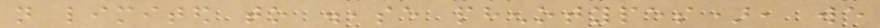not limited to disease phenotypes), we
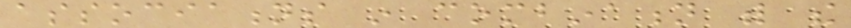associations in combination with the
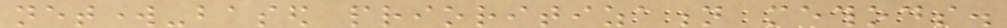network-based prioritization methods.
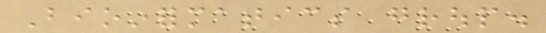Bioinformatics group.
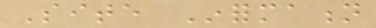Site Information
